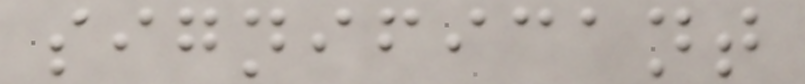significant
